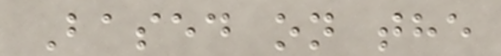Based on the
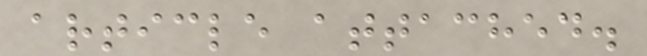article attached.
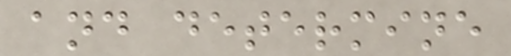and determine
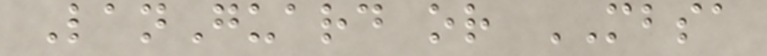LanGuard or MBSA
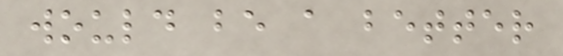would be a better
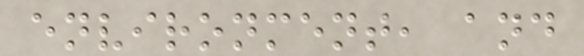environment, and
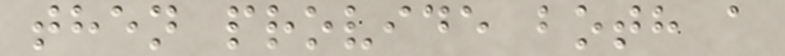then provide both a
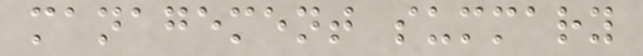management summary
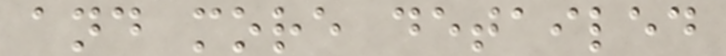and more detailed
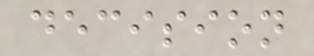decision
